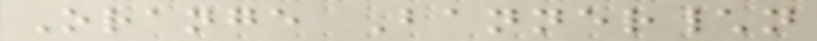Orange Banner\n
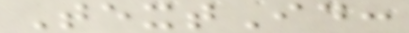TextId:
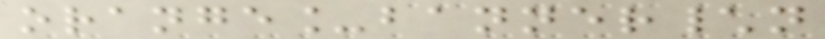orange_banner\n
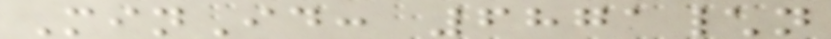MinId: 6871\n
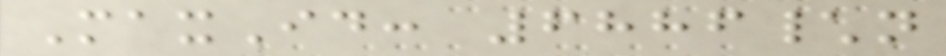MaxId: 6886\n
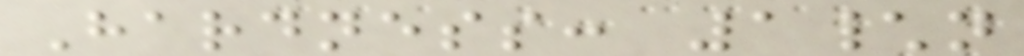Hardness: 1\n
